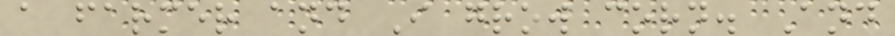a farmer and I grow corn. And
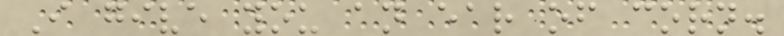I give you an ear of corn.
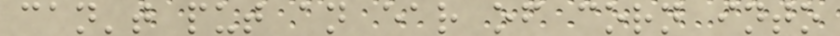can't put an ear of corn into
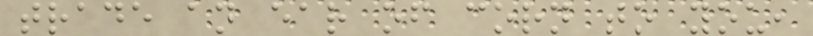trade an ear of corn to you,
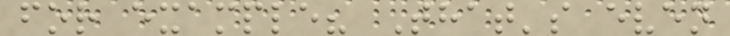for example? That's even
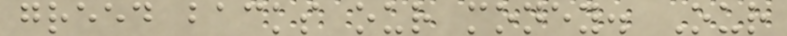greed backs our money. Our
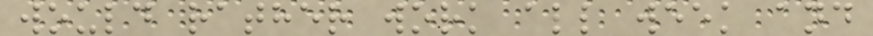would rather work all week and
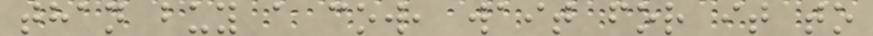than buy a cow, wait for it to
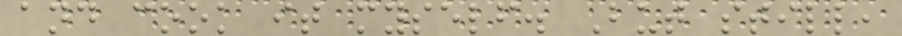and cook it myself. But still,
